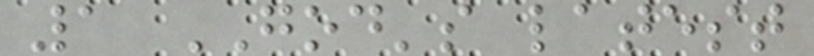1 GOD's latest
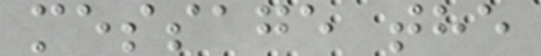message the
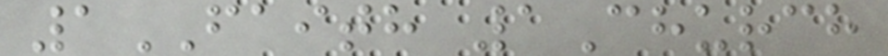1FAITH 1Church
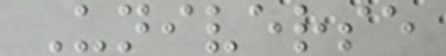Universe
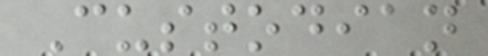Custodian
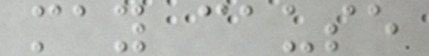may cause
